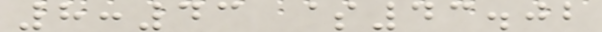8:43 $43.02
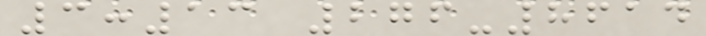3:13 276-8614
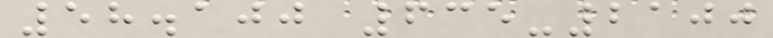58.100 635-2100
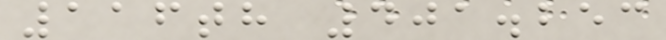116th 401.253
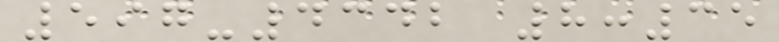597-4342 8:35
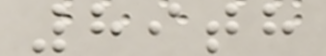89th
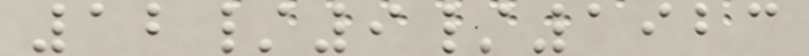12/9/1923
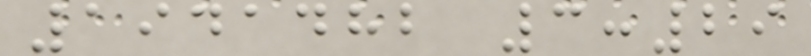1941482 3:29
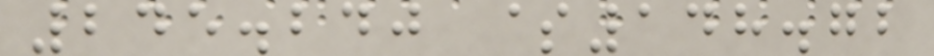245.240 $148.72
